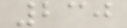230
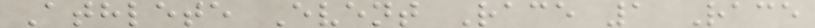Athlete Event Race 1 Race
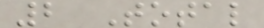2 Total
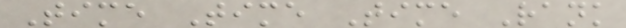Time Time Time Rank
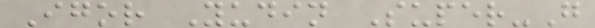Igor Yudin Super-G
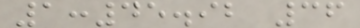1:45.92 36
